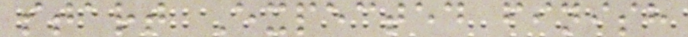start Expected finish
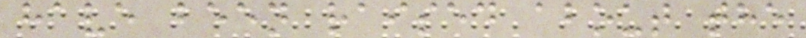have been raised about the
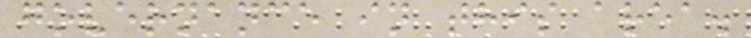governance in this area.
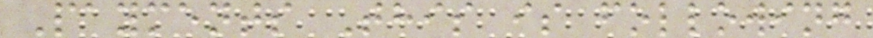Payments This is following
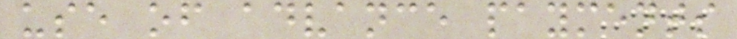use of advance payments
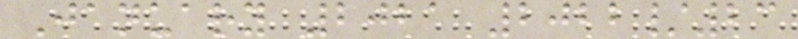January 2021 2022/23
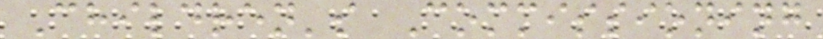Children's Commissioning
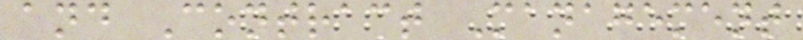and Contract Management
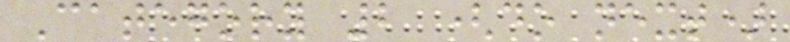Category 2 (do next)
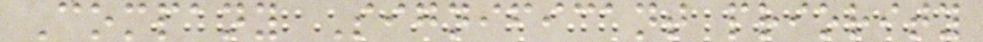Company Significant priority
